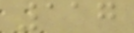117
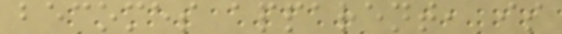becomes apparent, is
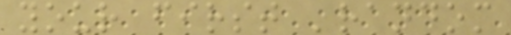your first 'random
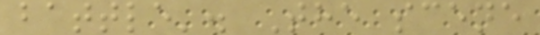battle'. The scene
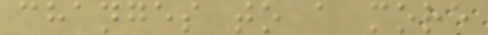changes to a more
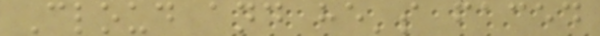Cloud and he's faced
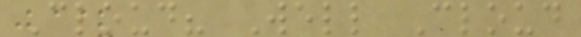Cloud? Well Cloud
